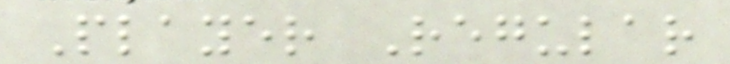Player Regular
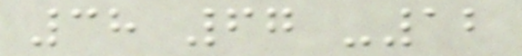38 67 -12
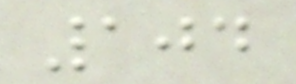104
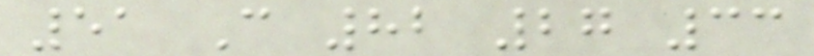51 C 82 27 33
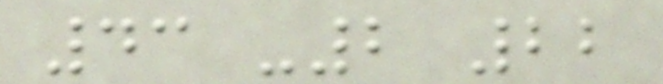43 -2 22
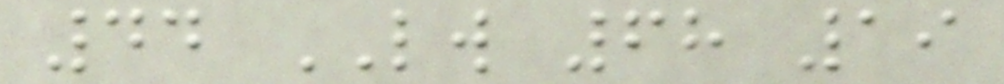44 LW 68 19
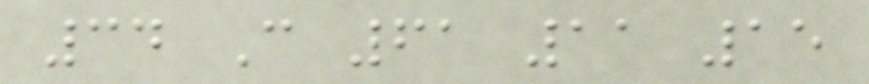34 C 61 11 15
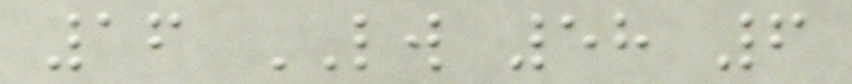16 LW 58 6
